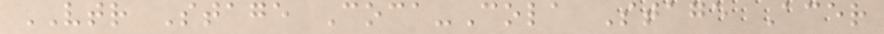VTR Stage Coca-Cola Stage Acer
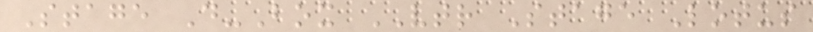Stage D-Box VTR Stage Lotus
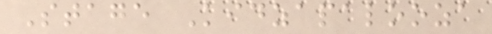Stage Kidzapalooza
